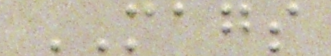MAGS
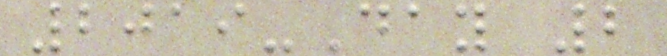2019-Day 2
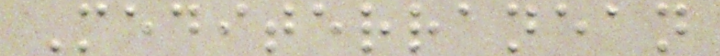Mediterranean
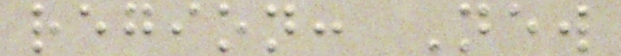region: New
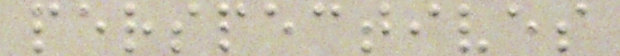perspectives
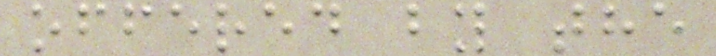offered by the
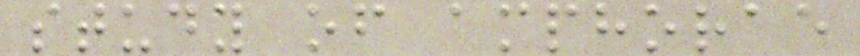study of amphorae
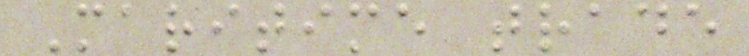Maritime trade
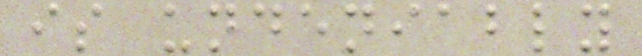is undeniably
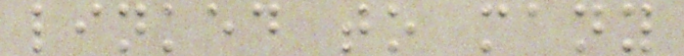linked to many
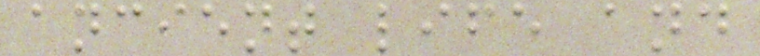ancient life and
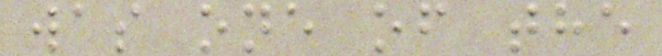was one of the
